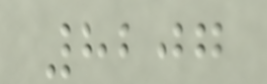8207
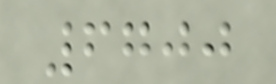6700
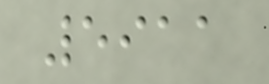5911
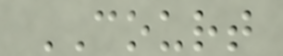COURT
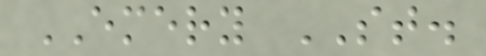EMERY ST.
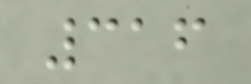316
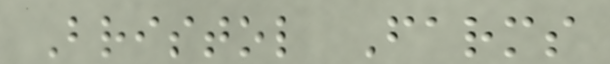Bristol Farms
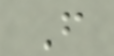F
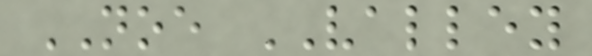NOE VALLEY
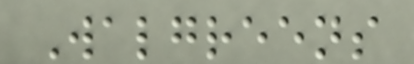Walgreens
